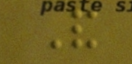And
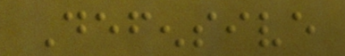Defensive
